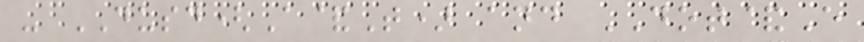- DUSD(A&T) and DOT&E
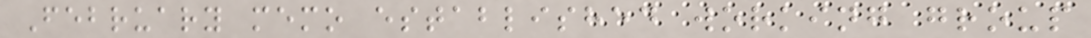February memo established working group
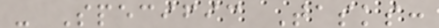- Specific Tasks:
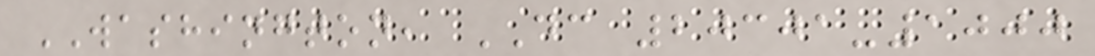WASHINGTON, DC 20301-1000
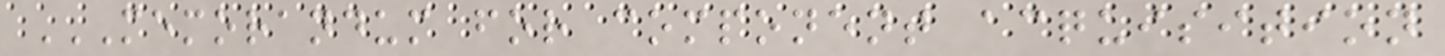MEMORANDUM FOR COMPONENT ACQUISITION
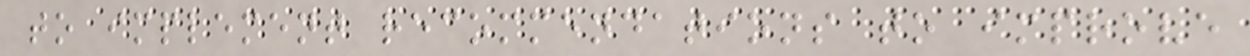to implement recommendations to improve
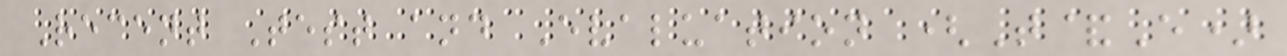Recent Test and Evaluation (T&E)
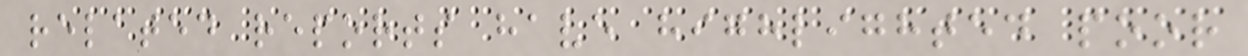related reports have highlighted poor
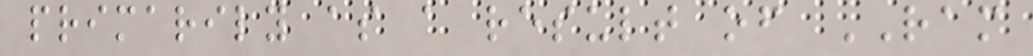primarily as a result of RAM
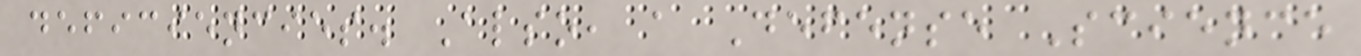deficiencies. Also, a Defense Science
